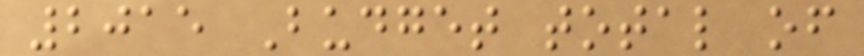2015 Budget total of
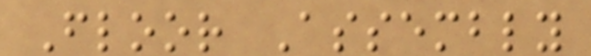Floor Assembly
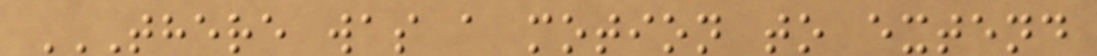THERE WAS A MOTION TO EXTEND
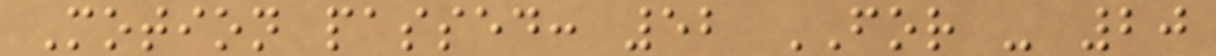Motion passed: 52 FOR - 20
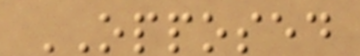OPPOSED
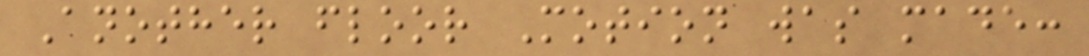Another floor Motion was made:
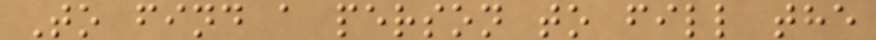To find a person to fill the
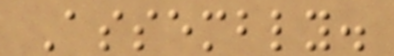Assembly.
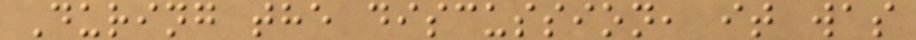During the discussion, it was
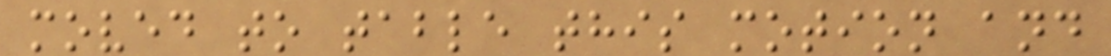moved to table this motion and
